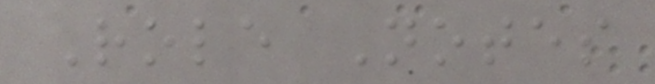Role Notes
